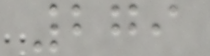279
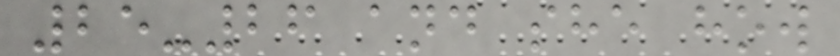25-26 and she how
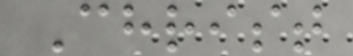Christ
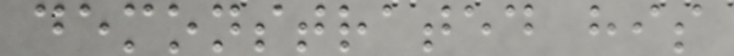demonstrated his
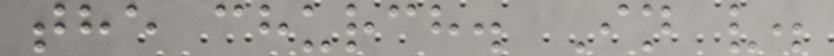the church. In v.
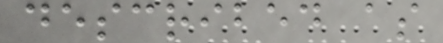described as
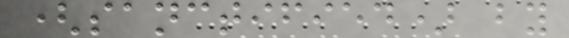(sanctified) by
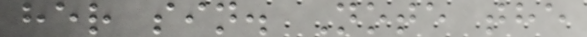her sin. Note the
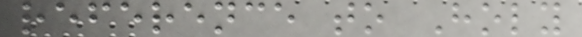reference to Holy
